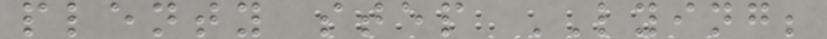plenty step LYING;
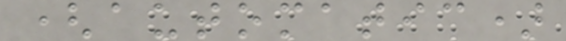(automatic)
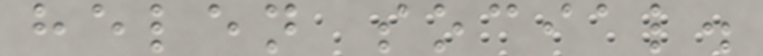helen social.
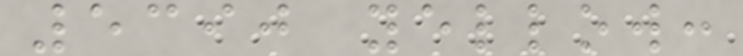5390 yellow:
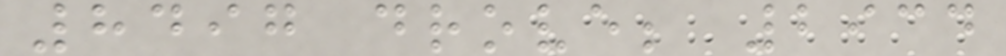8497 drove; 2934
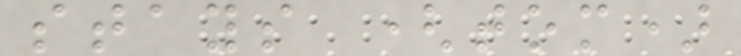stays (tom)
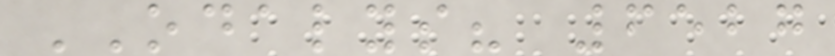ODALYS? 6527
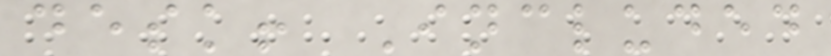desk! Included
